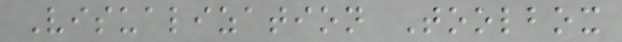Visualization Toolbox
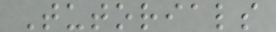Tutorials
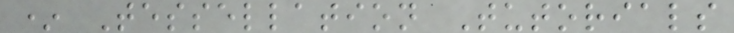* Tessellation Tutorials
